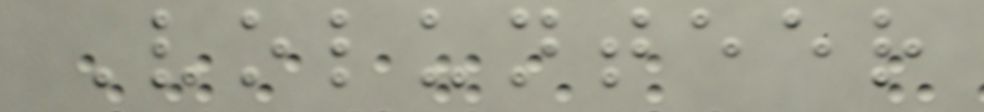Volunteer
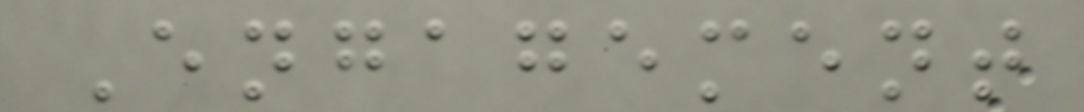Engagement
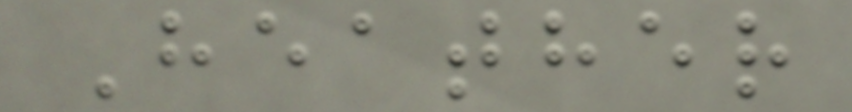Heather
